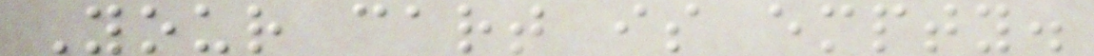Your cart is empty.
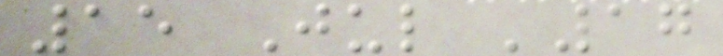15 Jul '17
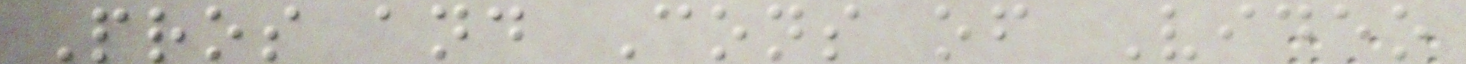Pros and Cons of Video
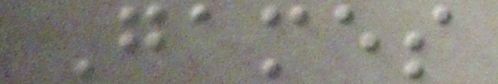Games
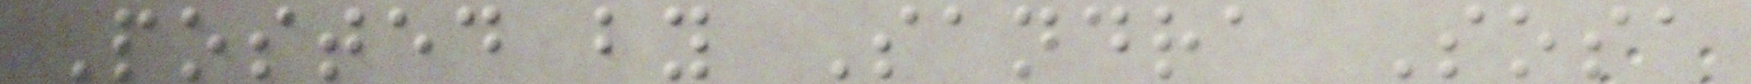Posted by Sandra Sosa
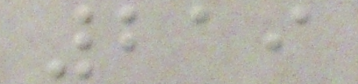219
